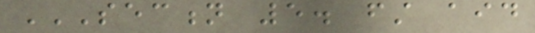SECTION 5. FIRST AID
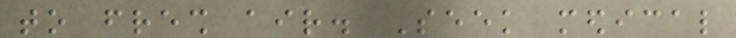to fresh air. Seek medical
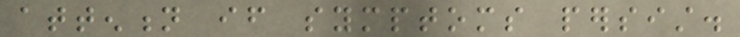attention if symptoms persist.
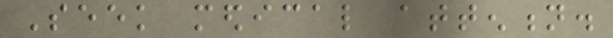Seek medical attention.
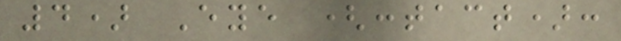4) Eye (contact):
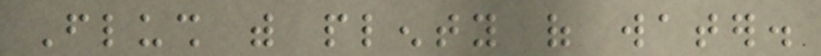Flush with plenty of water.
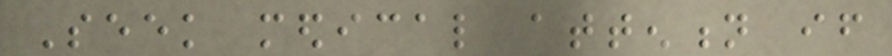Seek medical attention if
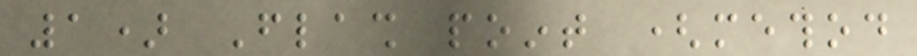1) Flash point (method
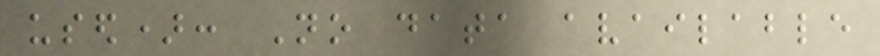used): No data available
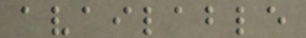available
